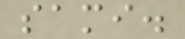sami.
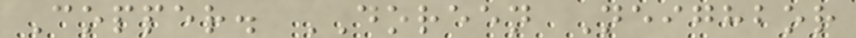Copper. DOREEN Neighbor
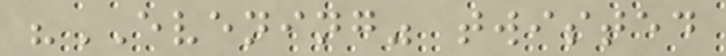"EVENING" twisted
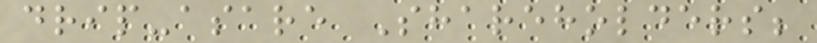drip-asare Shareholders;
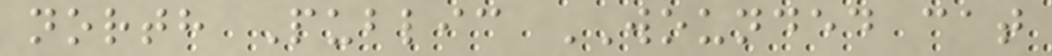north Public WOUNDED cat
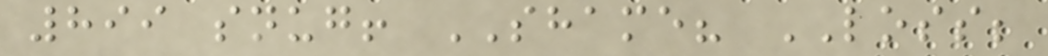899 snug! SHAME? LOSS;
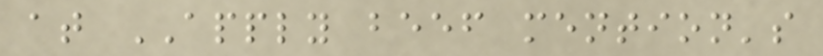at APPLY beef mention's
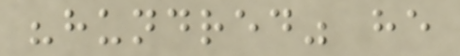"hundred" he
